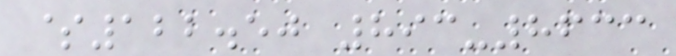$122.50 893-8633
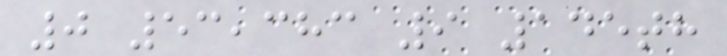0 53,383 9 145th
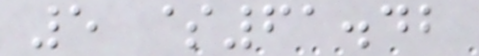5 $61.42
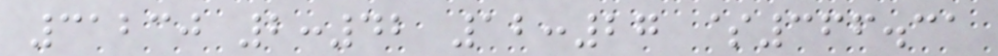31230 2:42 12:27 $366.31
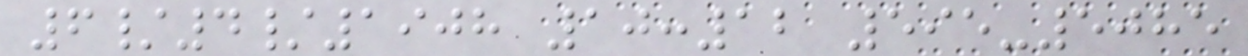6/4/1908 10:12 595-5085
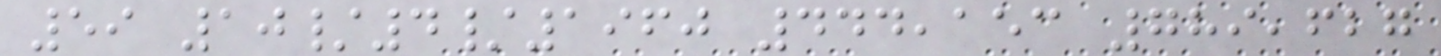59 10/4/1960 444,153 789,627
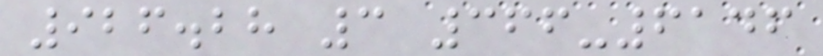926.28 3 366-6146
